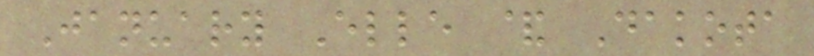January Elle & Dakota
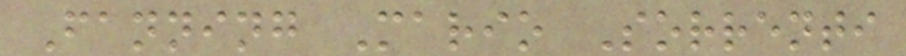Fanning Mario Sorrenti
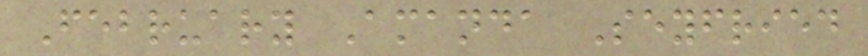February Amanda Seyfried
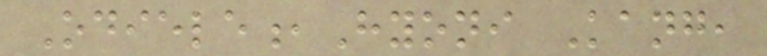Odiele,Hyoni Kang,
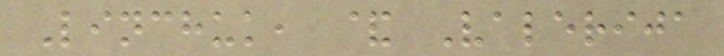Linchuk, & Valerija
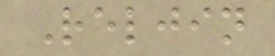Reljin
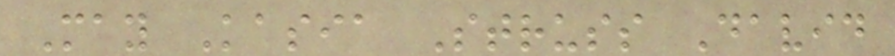May Kasia Struss David
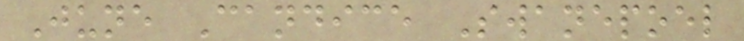June Candice Swanepoel
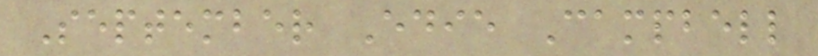September Edie Campbell
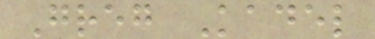Greg Kadel
